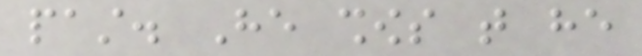past. He shows that he
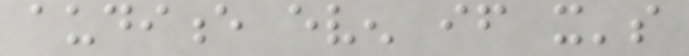audience even if it's
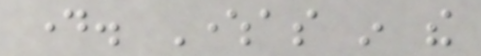day. Whereas in the
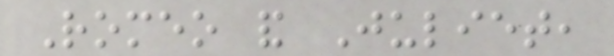Romeo and Juliet,
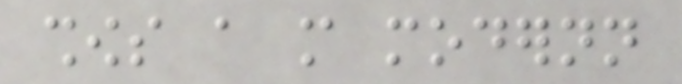shows a more modernn
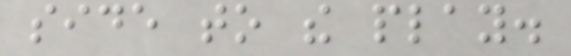side to the play.
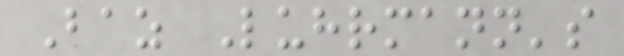Baz Luhrmann's
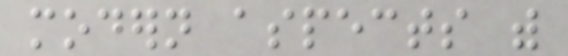modern aspects with
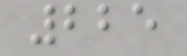225
